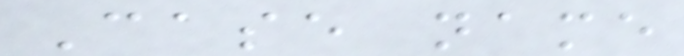Case name
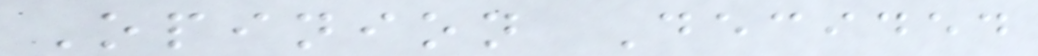Opinion Decided
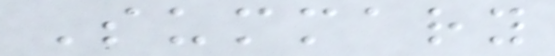Summary
